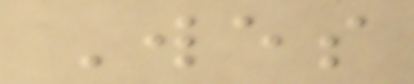Wes
